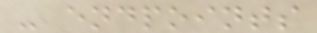- endpoints
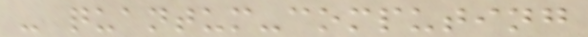- quantum-computing
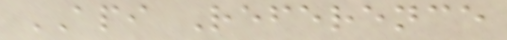API Reference
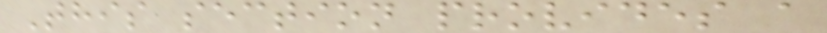This section provides a
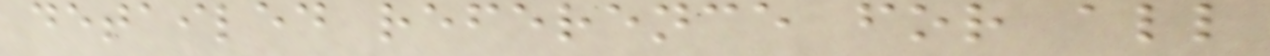detailed reference for all
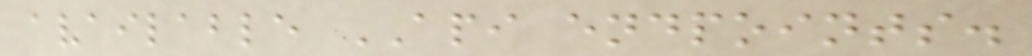available API endpoints.
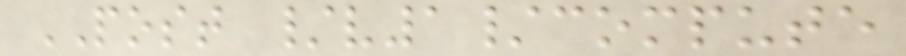POST /v1/compute
